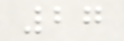27
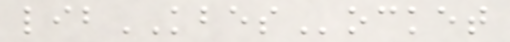libKBESocket
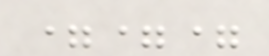===
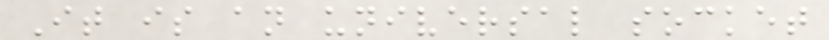It is an universal socket
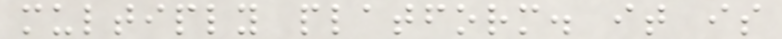multiply platform. it is
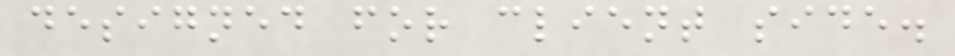designed for client side.
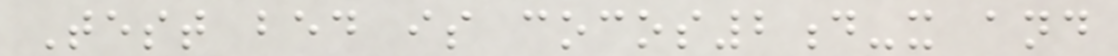Test bed is cocos2d-x and
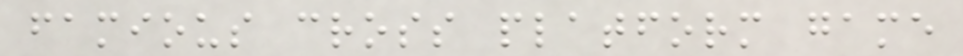famious cross platform game
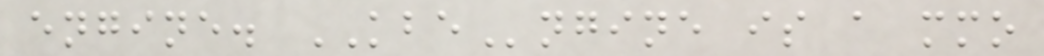engine. KBEngine is a mmo
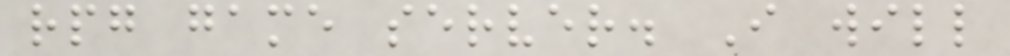rpg game server. I will
